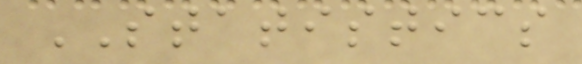STATISTICS
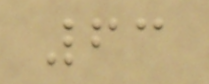63
